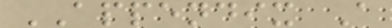APPENDIX A
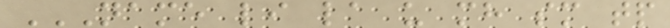NAME LI LA U MH SM TP
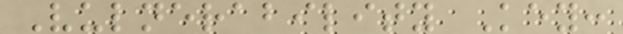Vulnerability Key:
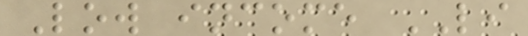Low income LI
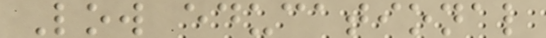Low educational
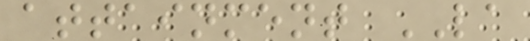attainment LA
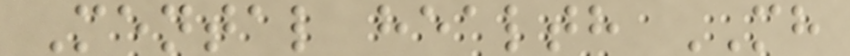Mental health MH
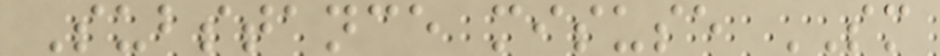Substance misuse SM
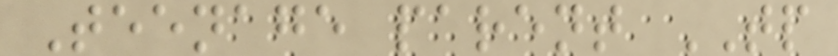Teenage parent TP
